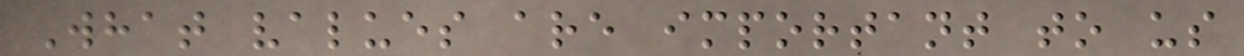What values are important to us
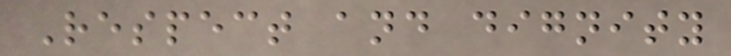Respect and dignity
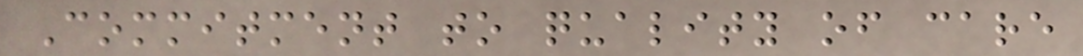Commitment to quality of care
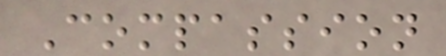Compassion
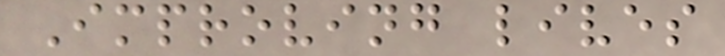Improving lives
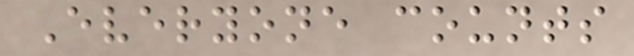Everyone counts
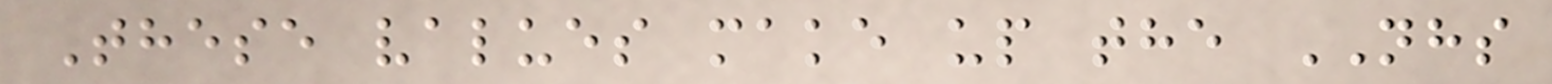These values make up the NHS
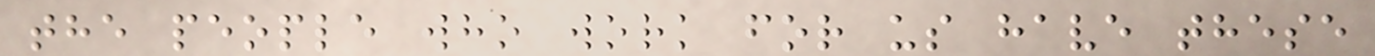the people who work for us have these
